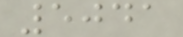5041
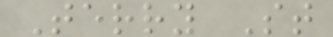Terry St
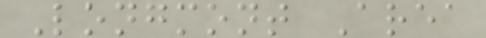Longmont Area
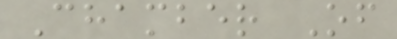Chamber Of
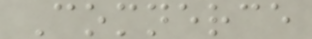Comnerce
